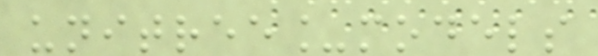unitree_models
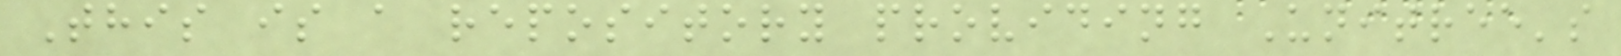This is a repository providing Unitree's
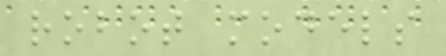robot models
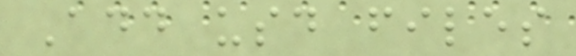Add usd files
